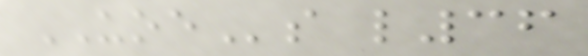UOEs l36
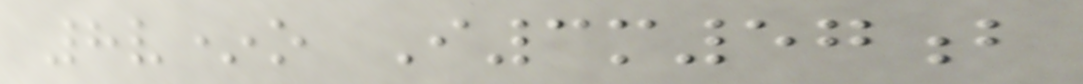8v*o I3m57b
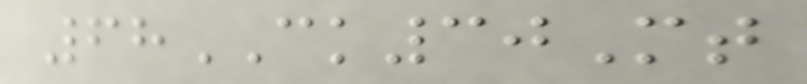68CK30Mt
